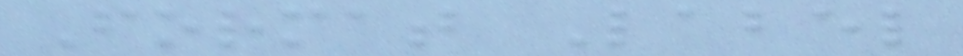Format Label
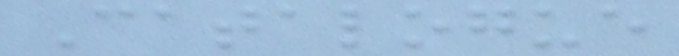Catalogue
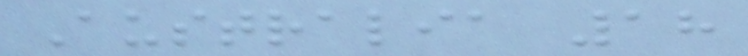Australia 18
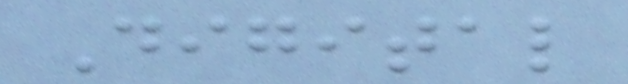Digital
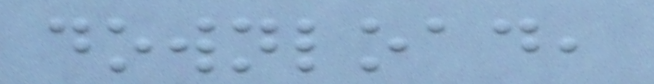download,
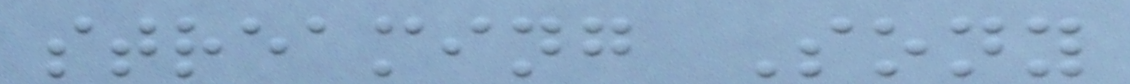streaming Sony
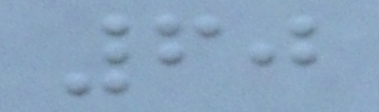60
